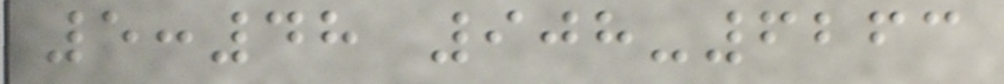5:48 908-6263
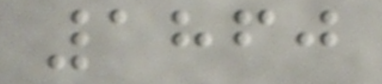1860
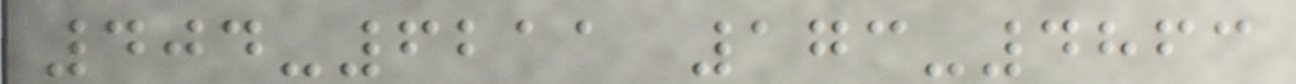404-6211 173-4863
